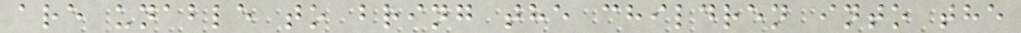are unable to bring the children into the
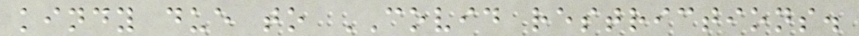kindy due to COVID restrictions.
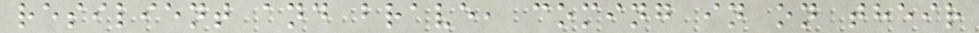resilient and brave, coming in on their
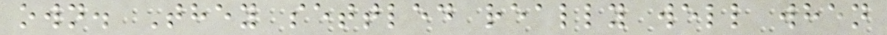own. They settled really well when
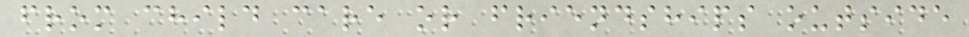from child care or friendships outside
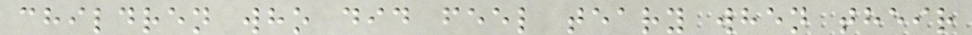children who did feel teary when their
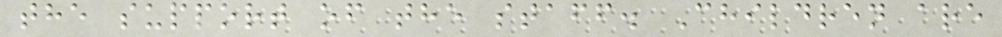the support of the staff. Children are
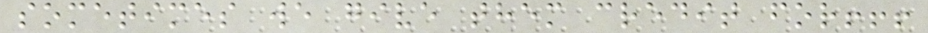sometimes we give them credit for!!!
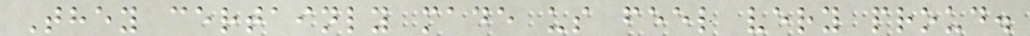They certainly made us feel very proud.
